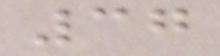37
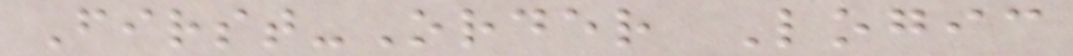First-Order Logic
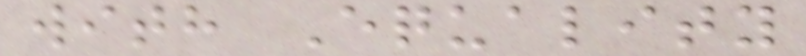with Equality
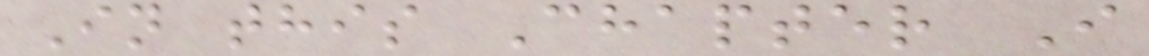In this Chapter I
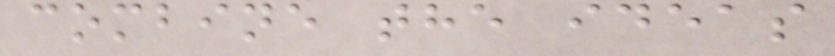combine the ideas
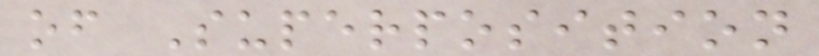of Superposition
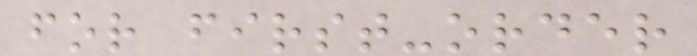for first-order
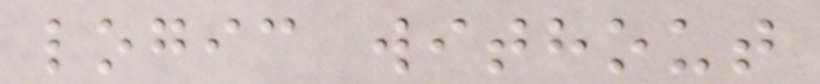logic without
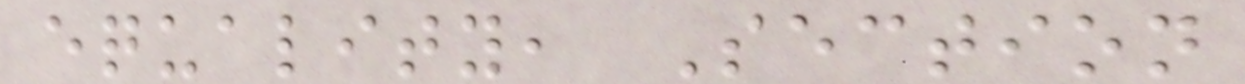equality, Section
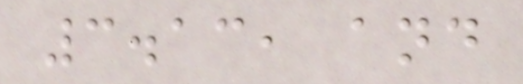3.13, and
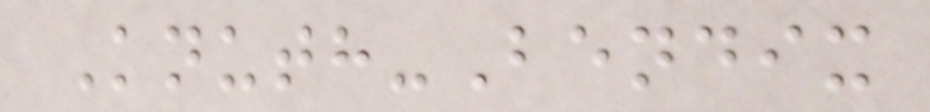Knuth-Bendix
